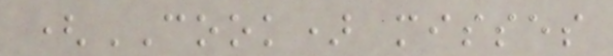(COOK) misses
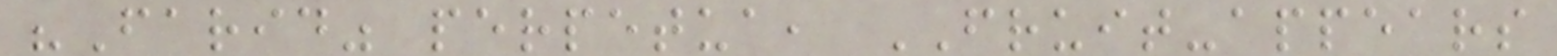"Farid" perpetua, FRUIT-appears
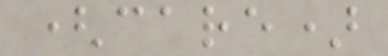(care)
